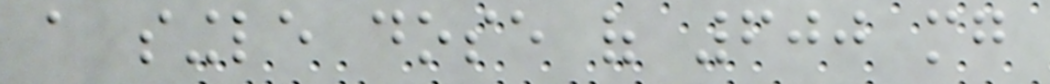a single dose of 600 mg
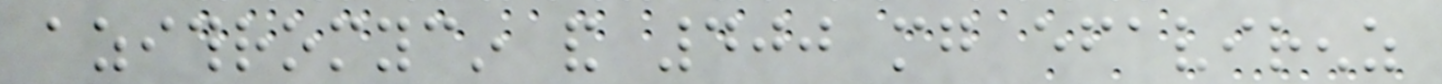azithromycin and 400 mg efavirenz
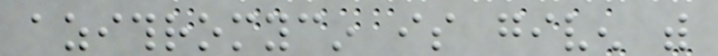azithromycin is given with
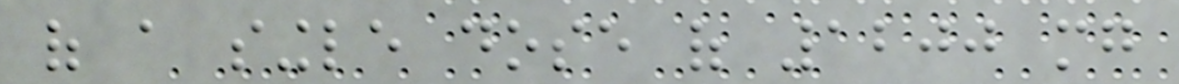of a single dose of 1200 mg
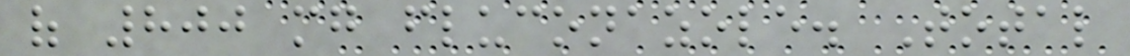of 800 mg fluconazole. Total
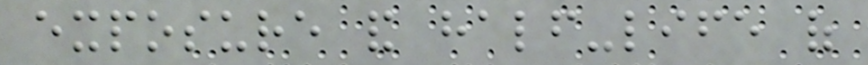exposure and half-life of
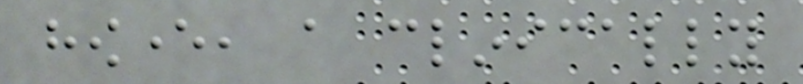however, a clinically
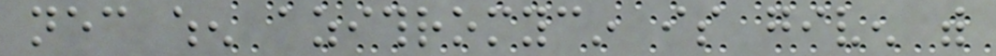necessary when azithromycin is given with
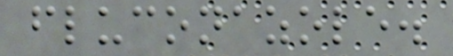fluconazole.
